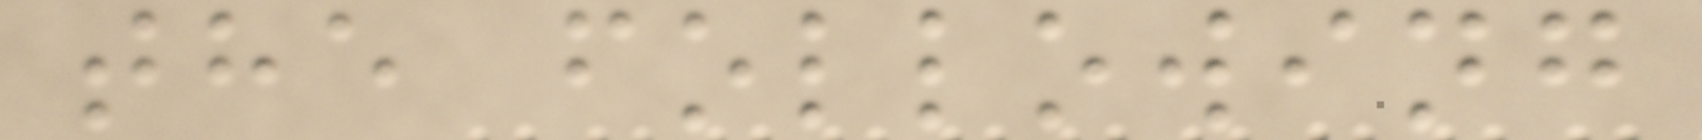the following
